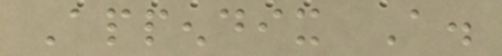Appendix A.
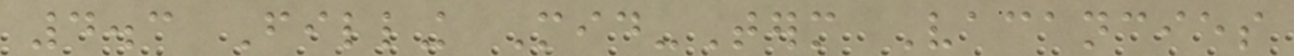4.3 Filling Mid-Term Vacancies
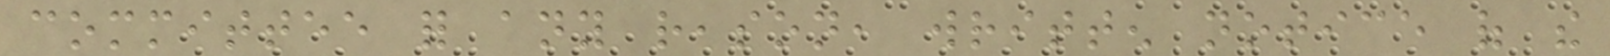committee for any reason, written notice of the
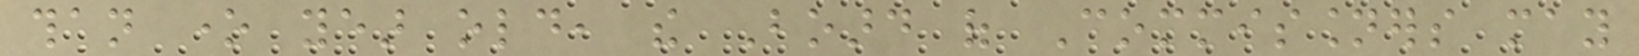than one year old, the Board of Commissioners may
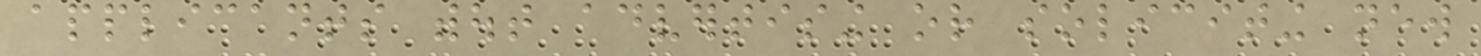applicants without advertising or soliciting new
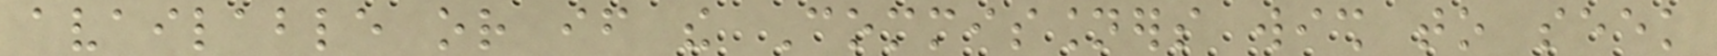available or if the Commissioners wish to seek
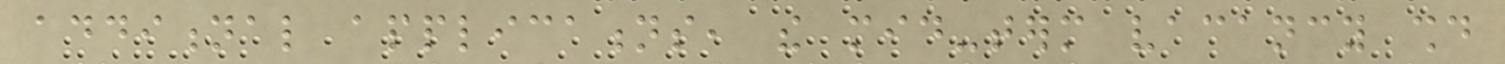additional applications, the mid-term vacancy should
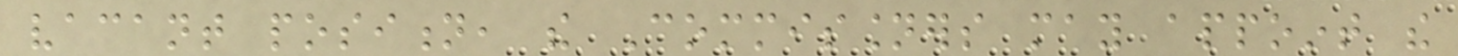vacant position, the Commissioners may appoint the
